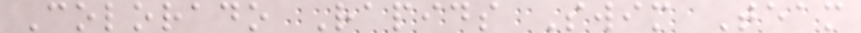Colorado Rapids Swim Team
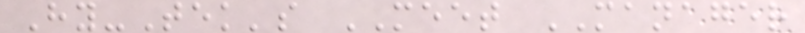Hy-Tek's MEET MANAGER
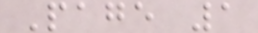Page 1
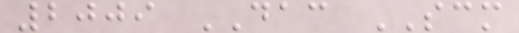2009 DAC SCM
